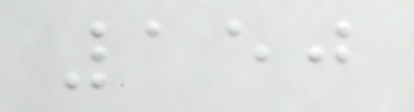150
